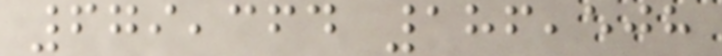679,364 186,508
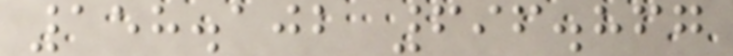158.102 696.867
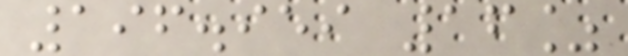196.959 16%
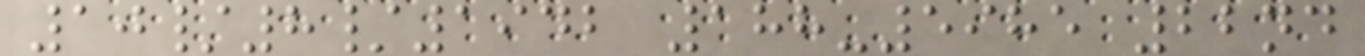10/8/1942 188-5985 22nd
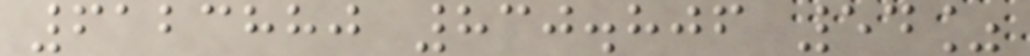6123880 830.806 54%
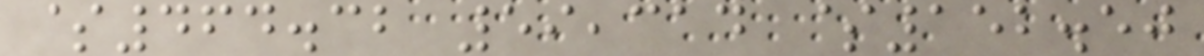$464.32 59,314 $152.50
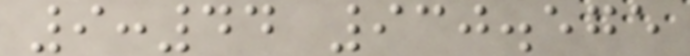9:44 930.575
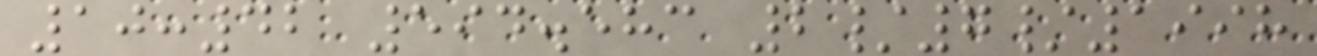10:42 594.583 2/7/1998
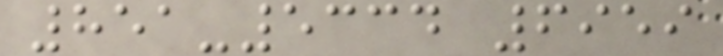851-5334 6959
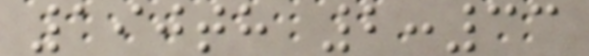190th 2:33
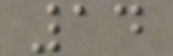14
